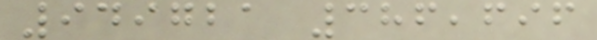949721 386,696
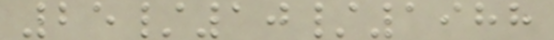25/10/1988
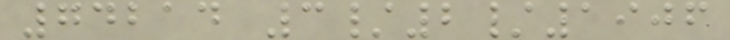74214 3/2/1906
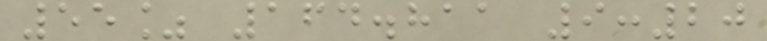55% 164.811 9:20
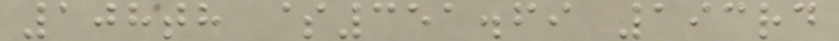108th $351.69 193rd
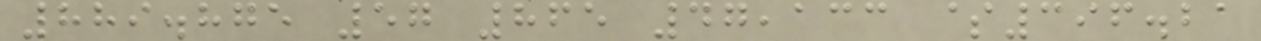889.875 57 865 47,133 $396.21
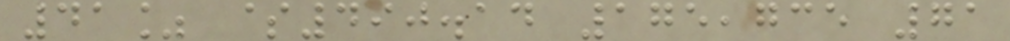41% $490.14 175,735 71
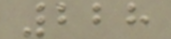228
